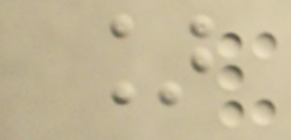]
